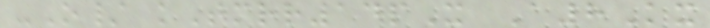-O/ kTmrr14pX A8Kx
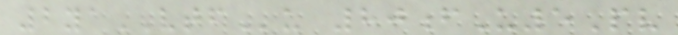2yaVTFu 80fU5Pv
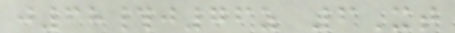j68#j76z 6Xt
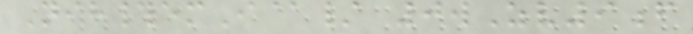Nih#emI@/ 0wZv9f
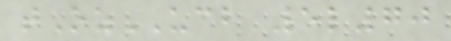tOzUCB 5l70
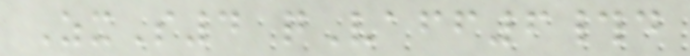ZxS4 qVaff6#d
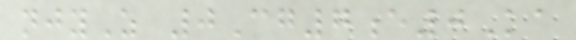njyZ 0Cg7e0Ka
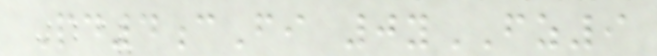Pd4cFi 0yFZ9
